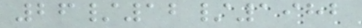26/12/1982
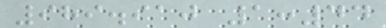989.910 1:44
